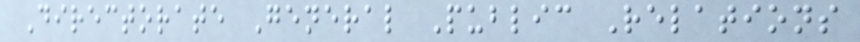Directorate General Public Relations
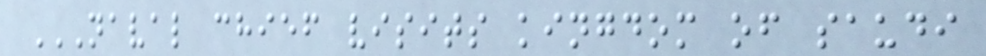NAVAL CHIEF VISITS KINGDOM OF SAUDI
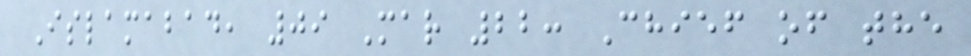Islamabad, 09 Mar 22: Chief of the
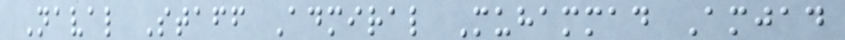Naval Staff Admiral Muhammad Amjad
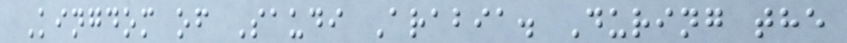Kingdom of Saudi Arabia. During the
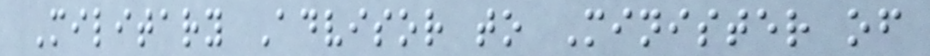Military Advisor to Minister of
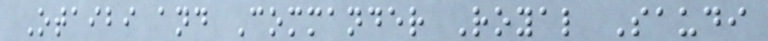Otaibi and Commander Royal Saudi
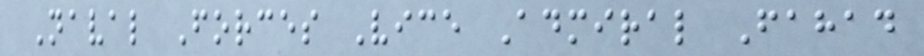Naval Forces Vice Admiral Fahad
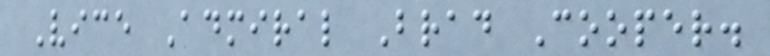Vice Admiral Brad Cooper.
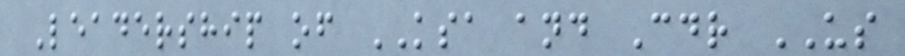Leadership of KSA and Cdr US
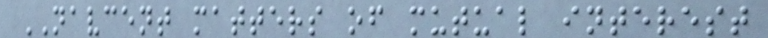NAVCENT matters of mutual interest
